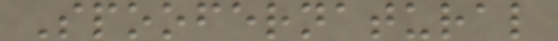Spoofernatural
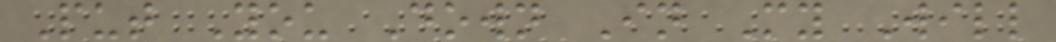Put You Down In My Will
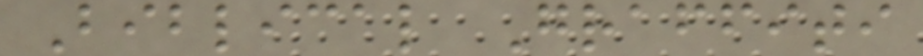Biblical Graffiti
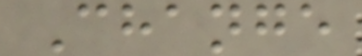Change
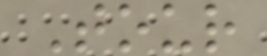Tour
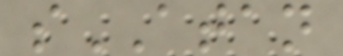sATAN
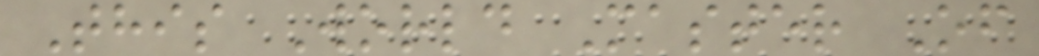This World Master Of
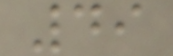49
